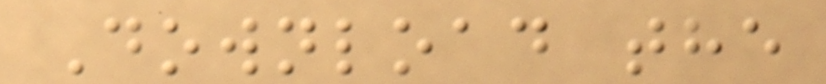Download the
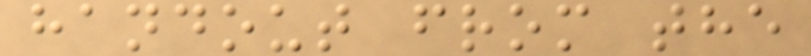handout from the
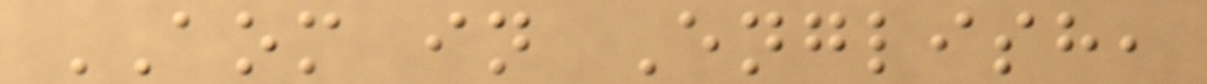AOM in English,
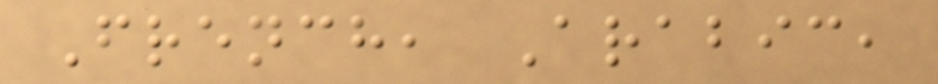French, Arabic,
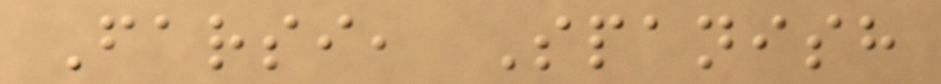Farsi, Spanish
